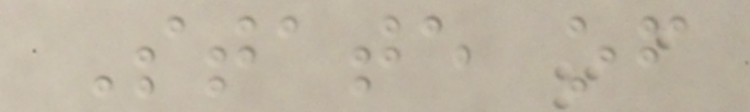State of
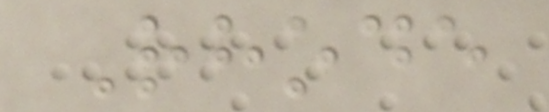Rhode
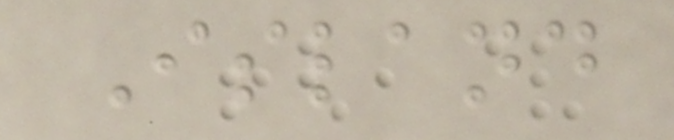Island
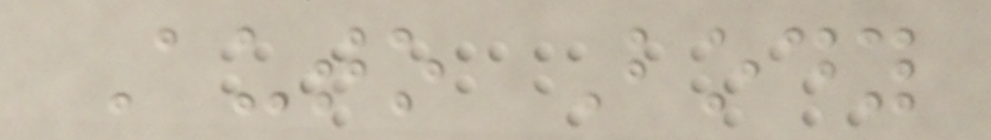Auto Body
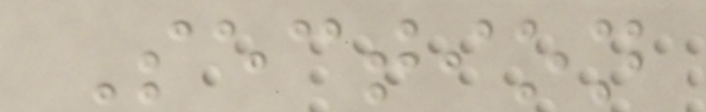Section
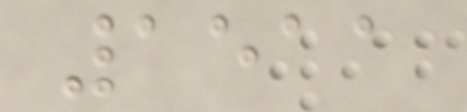1511
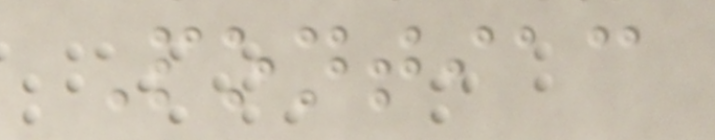Pontiac
